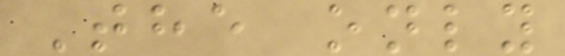The only
